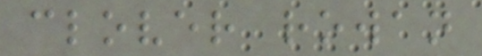clover rowan
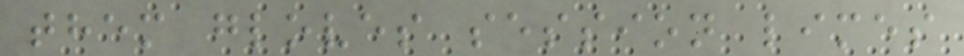them gloves session limes
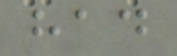had
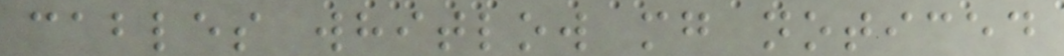cables whitlow mg noticed
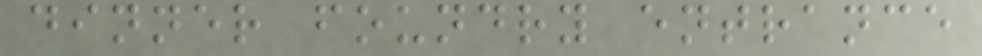dinner foundry entrance
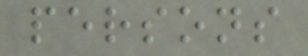persons
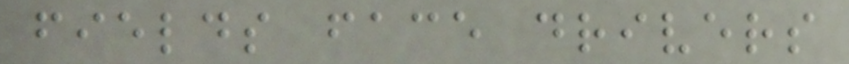fields face drivers
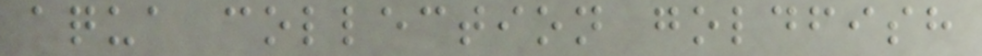aqua collection goldfish
